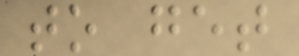to get
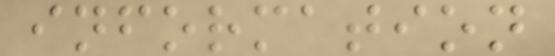information
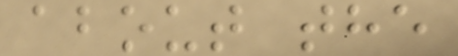about the
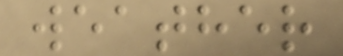weather
